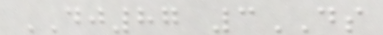DJ87 3DS
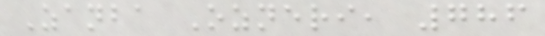Zanba Ozneri, 786
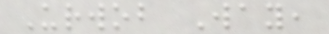Urwob Way,
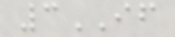3IF
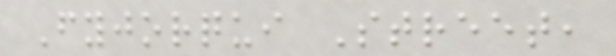Fyjorqui Street,
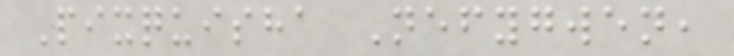Pixquisha Nefygwen,
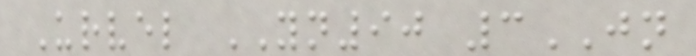Urvel YN90 3JN
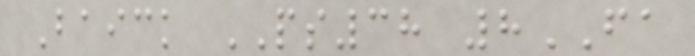Baick PS38 8FA
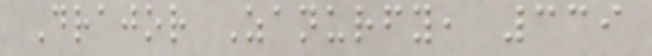Drajor Zanurfy, 339
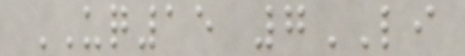UQ15 7LI
